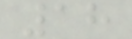18
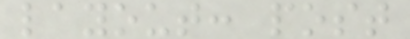layout: post
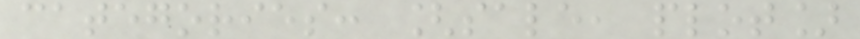categories: [sale, plot]
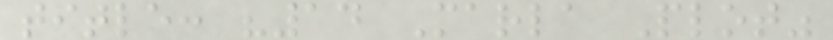title: "14 Marla Plot"
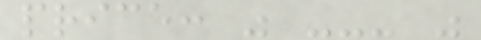price: " --- "
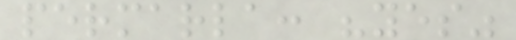permarla: "yes"
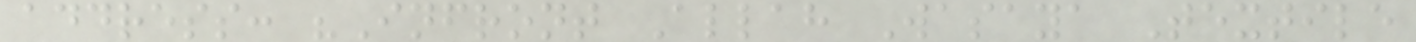address: "Infront Allah Wasaya Textile
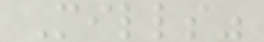Mills"
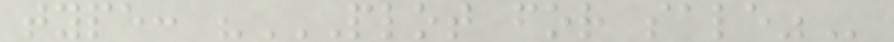type: "PLOT FOR SALE"
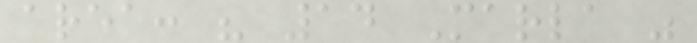area: " 14 Marla "
